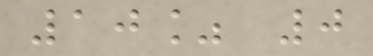10% 0
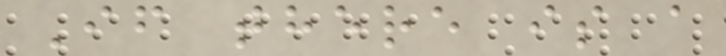If there is a
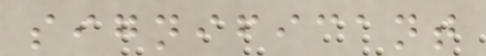significant
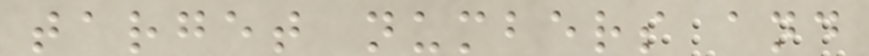target numbers and
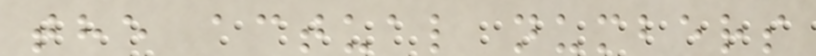the actual numbers
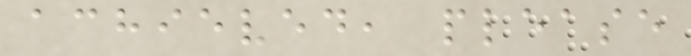achieved, please
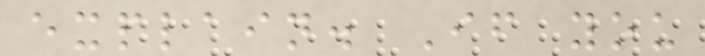explain. If you
